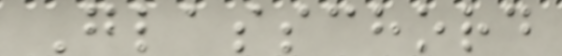Glasschord
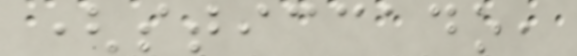(sticcado,
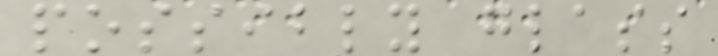possibly glass
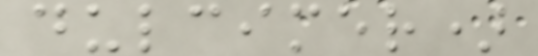dulcimer)
